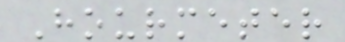Hourmeter
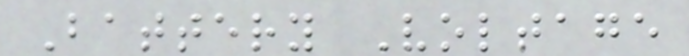Battery Voltage
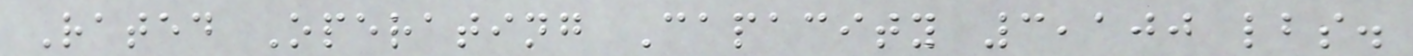Rated Operating Capacity 3,100 lbs.
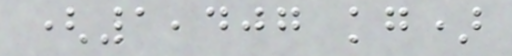(1,407 kg)
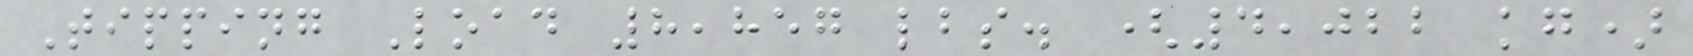Tipping Load 8,857 lbs. (4,022 kg)
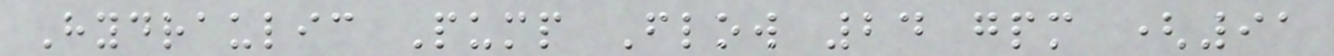Hydraulic Pump Flow 24 gpm (91
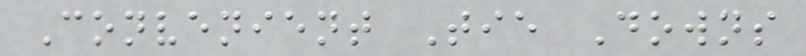Convenient Tie Downs
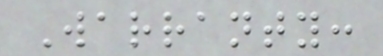Warranty:
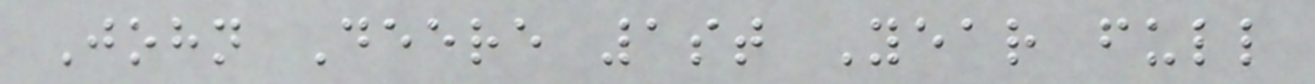John Deere 1st Year full
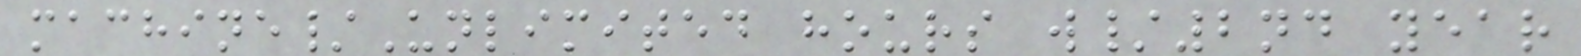machine/Unlimited hours w/2nd year
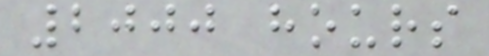2000 hours
